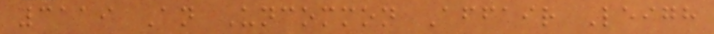3119 An Uncommon Affair Leigh
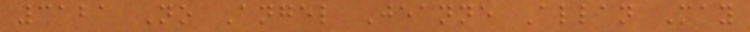3121 No Angel Jeanne Allan May
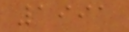1991
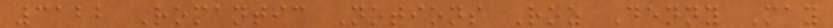3122 Romantic Notions Roz Denny May
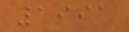1991
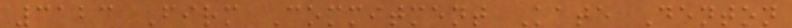3123 Firm Commitment Kate Denton
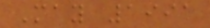May 1991
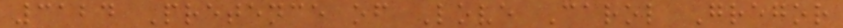3124 Pretence of Love Carol Gregor
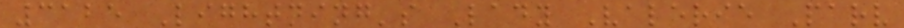3125 Lightning's Lady Valerie Parv
